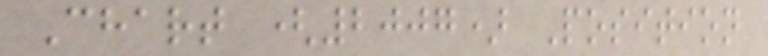Chart (2007) Position
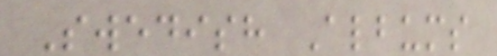Swedish Albums
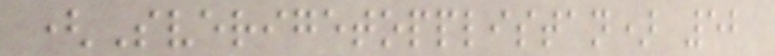(Sverigetopplistan) 52
